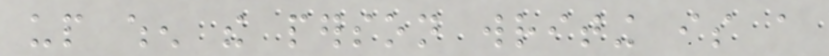up when the person writing is a
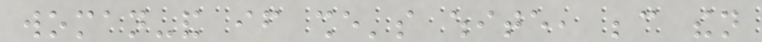woman-and if she's white, because then
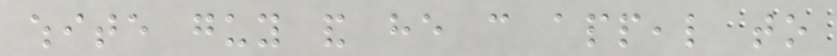white guy and he can appeal to
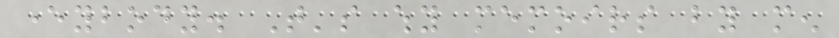everybody. That's why memoirs by men
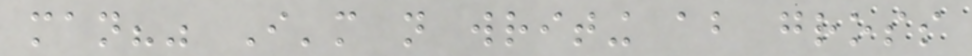man?" I'm not writing about gross
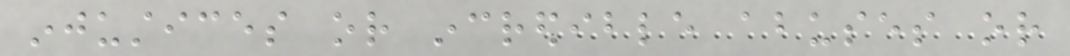injustices or incredible abuses or
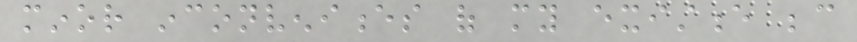minor inconveniences of my existence because
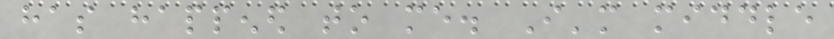has happened to me. I'm middle
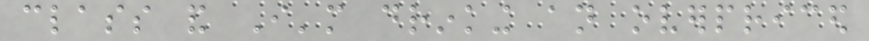class and I'm drinking an overpriced
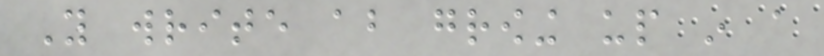You write about growing up in a
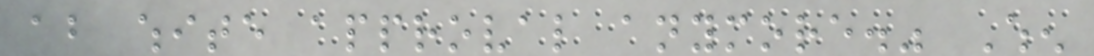about white approval anymore." When
